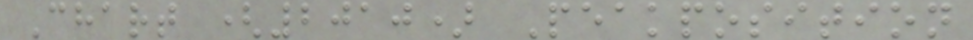Chart (2010) Peakposition
